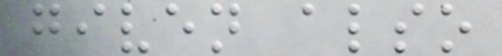given also
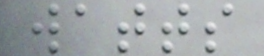watts
